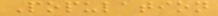Population
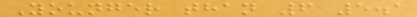Younger than 6 5.1
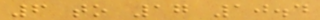6 to 17 10.4
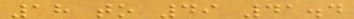18 to 49 41.4
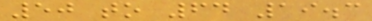50 to 64 19.3
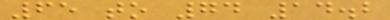65 to 74 14.2
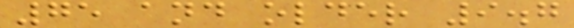75 and older 9.7
